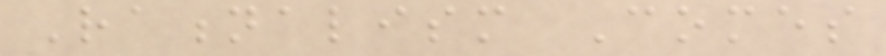Rationalism Comes
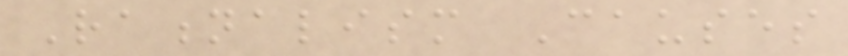Rationalism Causes
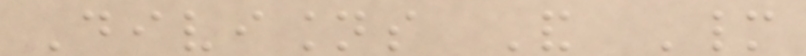Divisions And Many
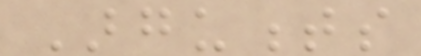Arguments
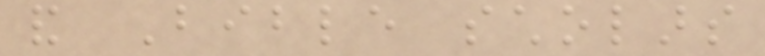and Bible scholars
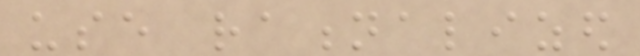use rationalized
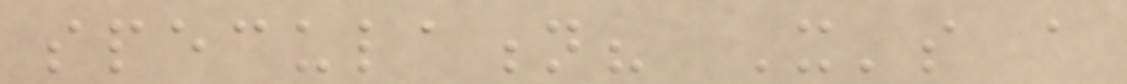speculation? It's a
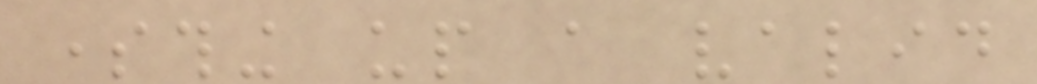something up a valid
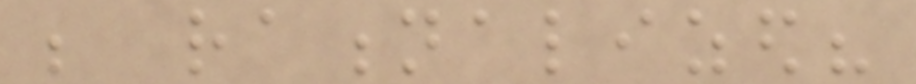be rationalized?
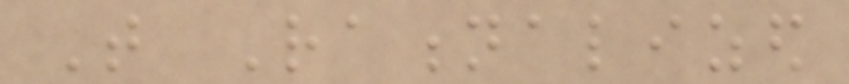That Rationalized
